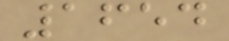1654
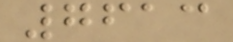7613
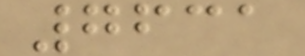7631
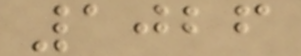1026
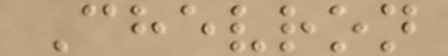Chevron
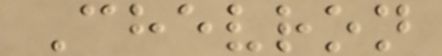Chevron
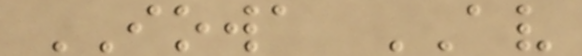IOWA AV
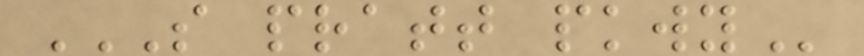S PRATT PKWY
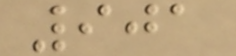901
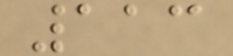113
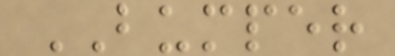BUMPER
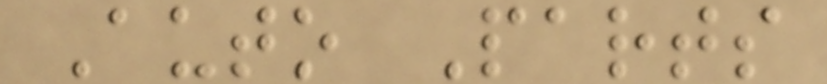Auto Parts
